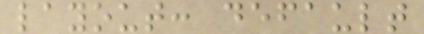layout: default
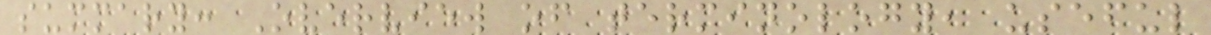summary: Overview of terminology, useful
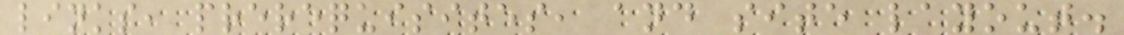links, prerequisites, and site layout.
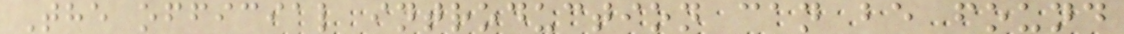The official introduction can be found
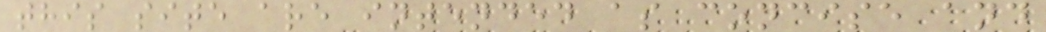this site are intended as concise and
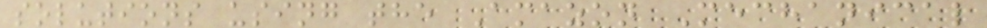solutions using the Amazon Mechanical
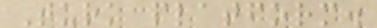Turk platform.
